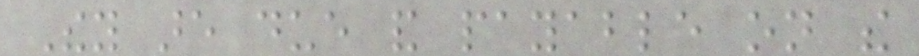They are due and payable on the
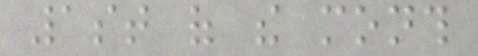1st of the month
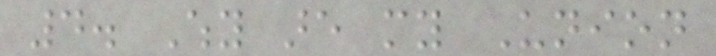4. Why are my Union
